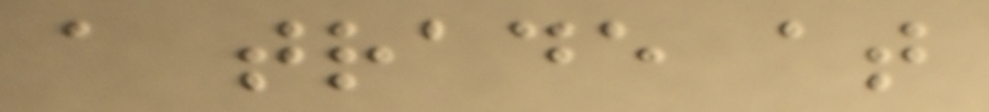a trade at
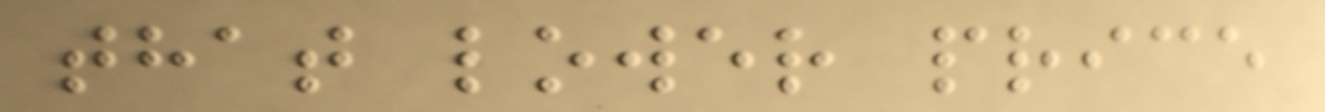that lower price
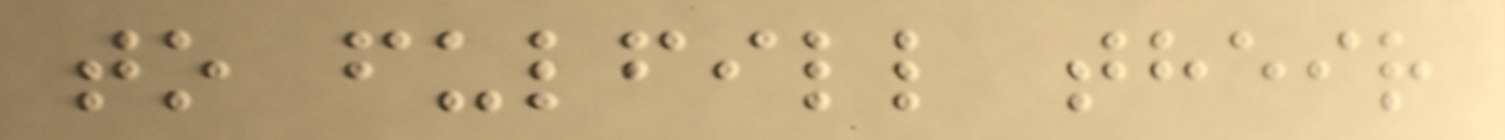to fulfill their
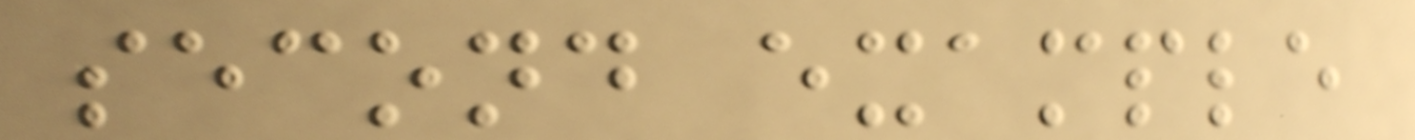second example
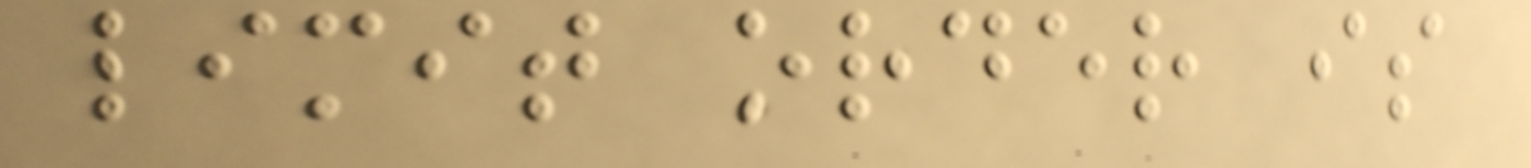limit order is
